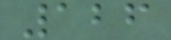126
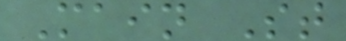Main St
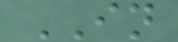IN
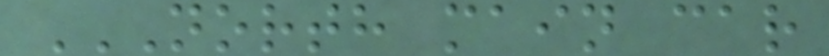NORTH MAIN CAR
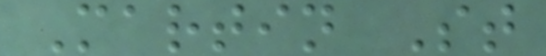Martin St
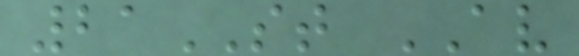21ST AV
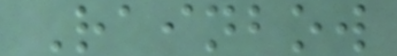Rainbow
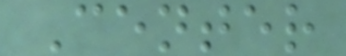Center
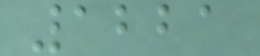1221
